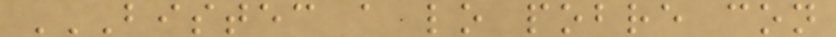BISTEC A LO POBRE CON
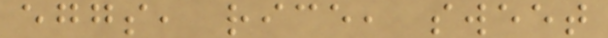eggs, rice, sweet
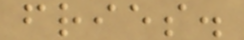fries.
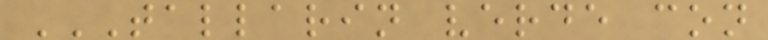TALLARIN VERDE CON
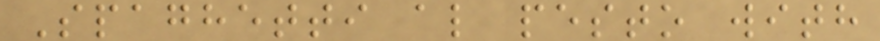Spaghetti al pesto with
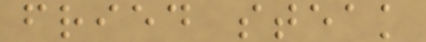fried steak
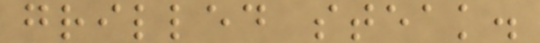grilled steak.
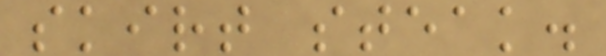skirt steak.
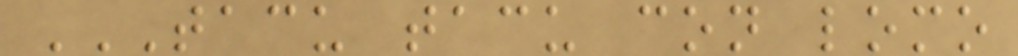TACU TACU CON LOMO
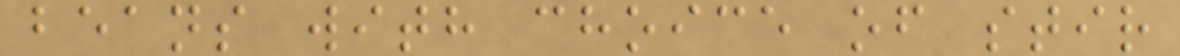beans with choice of stir
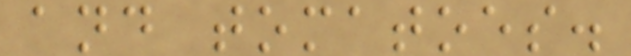and tomatoes.
